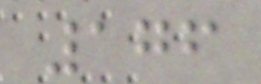176
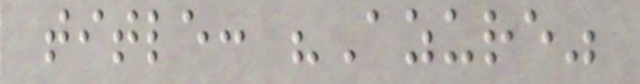title: "Azure"
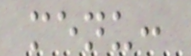menu:
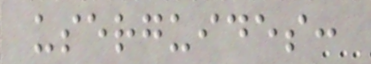userguides:
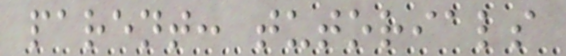parent: tutorials
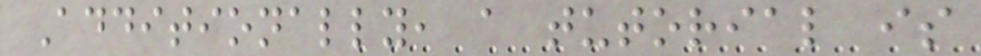Additionally, a tutorial is
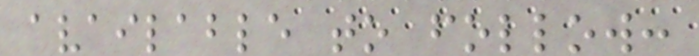available to follow:
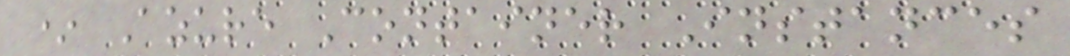* Azure Container Instances
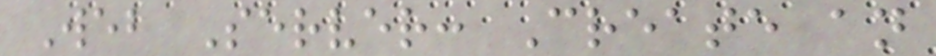Web Server: Create an
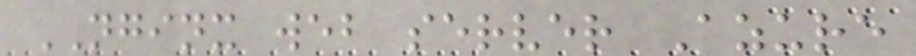NGINX web server Azure
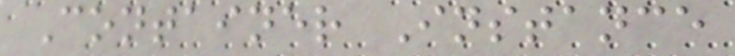Container Instance
